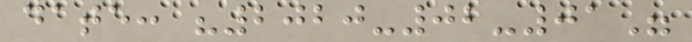date: "2020-02-01"
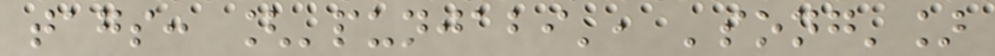tags: ['punjabi', 'song']
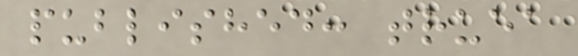published: truea
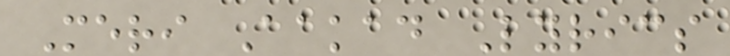Meri Aakad Lyrics
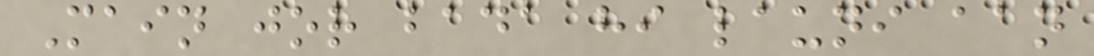Main jor bada hi launi aan
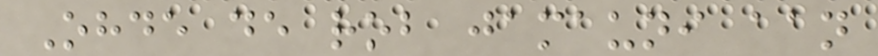Ohde de rob jamauni aan
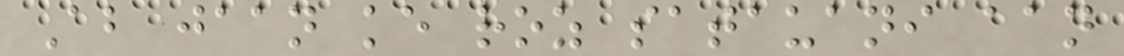Ab jaan ke roz satauani aan
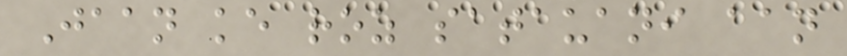Jaan ke roz satauani aan
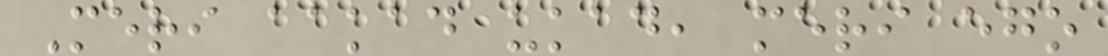Meri aakad ukad, meri ego
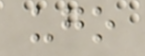ugo
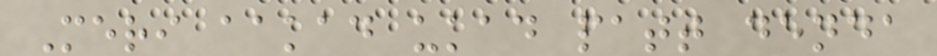Meri aakad ukad patt denda
